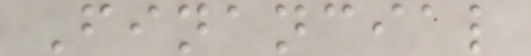Financial
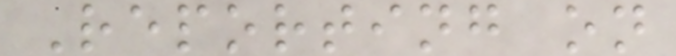Reporting on
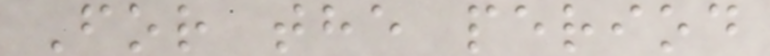For the period
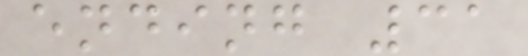ending 31
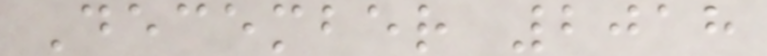December 2018
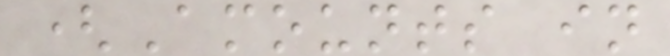(Amounts in
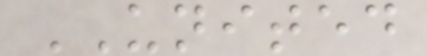UNITED
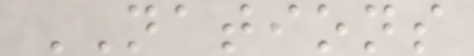NATIONS
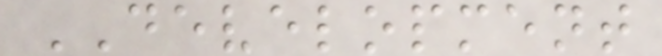DEVELOPMENT
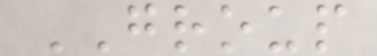GROUP
